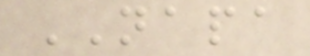NAPA
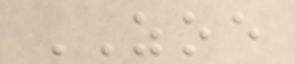ZOE
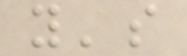y's
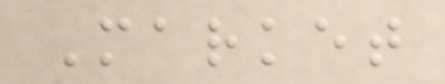Market
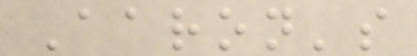Aaron's
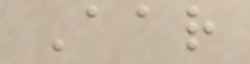Aar
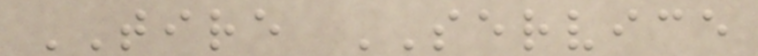TIRE SERVICE
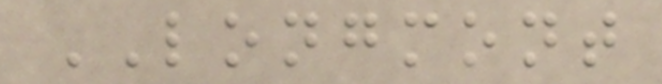LONGMONT
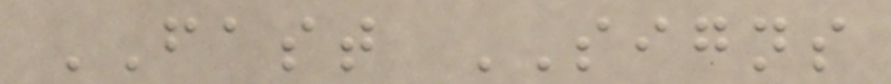FAST SIGNS
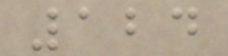124
